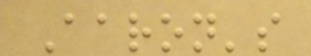Aaron's
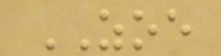ZOE
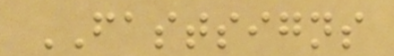FASTSIGNS
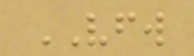VFW
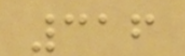316
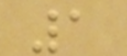1
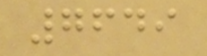7649
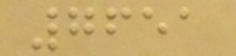7651
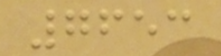7653
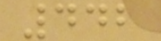442
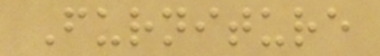Furniture
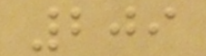209
